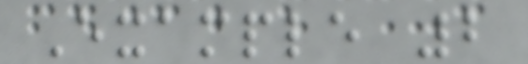Example 2
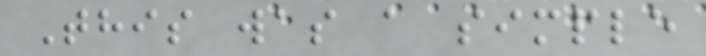This was a simple
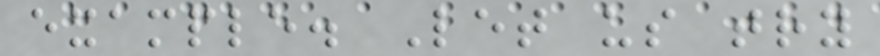example. Let us try
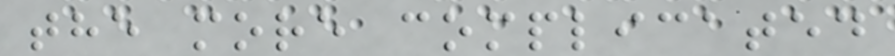the more complicated
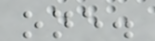one.
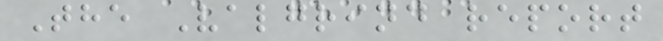The Valgrind report
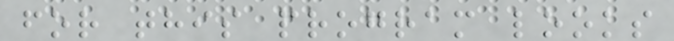for this program looks
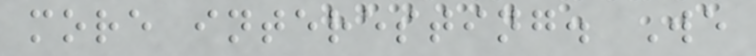more interesting. We
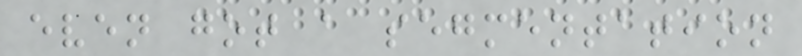even got a segmentation
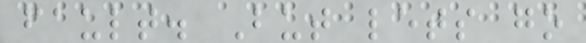fault. But lets go
